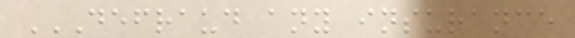DEFRAUD ANY INSURANCE
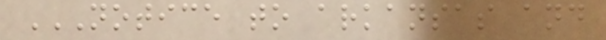NOTICE TO ARKANSAS AND
